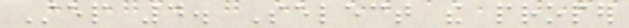Step 4. Select the proper
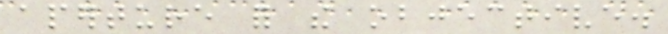aperture for the objective.
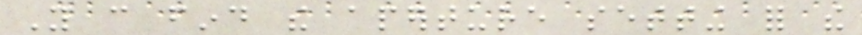You can find the aperture setting for the
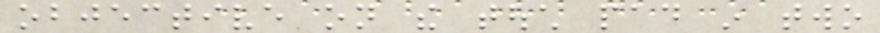objective on the touch pad in two
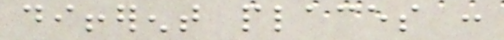different places :
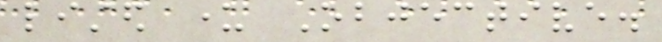listed under Objective.
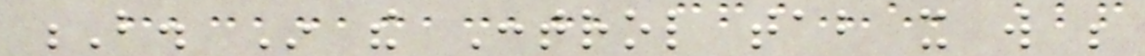B. In the Control tab it will be
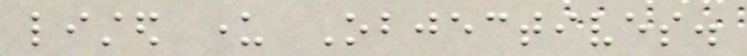listed under Objectives.
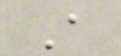A
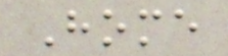Home
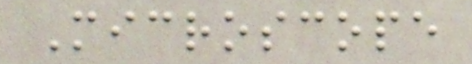Microscope
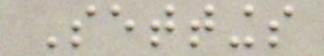Settings
